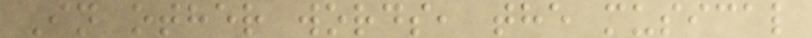In other words, the musical
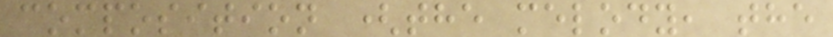composition (the melody, the
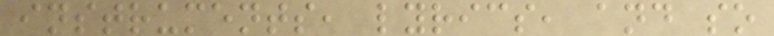instruments, lyrics, and so
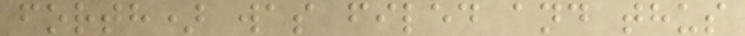forth) was filed and thus
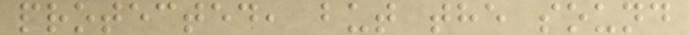protected, but the sound
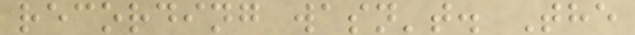recording wasn't. The
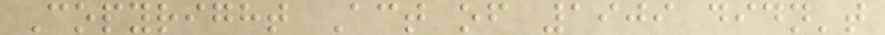Copyright Act of 1909 didn't
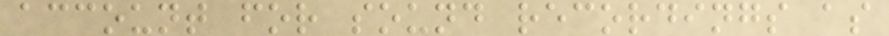account for sound recordings as
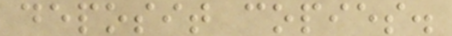deposit copies.
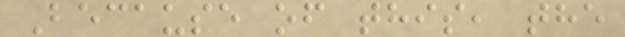Because of this, the
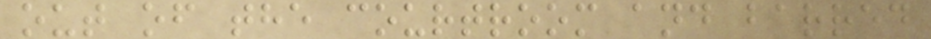out of the courtroom and barred
